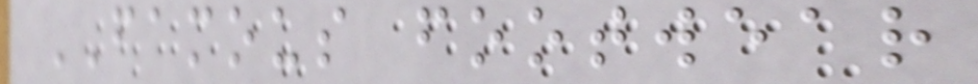FAMOUS footwear
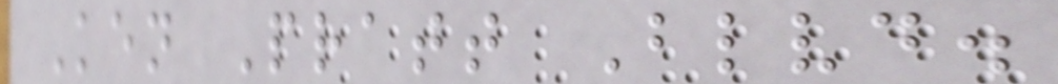Ken Pratt Blvd.
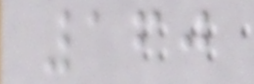160
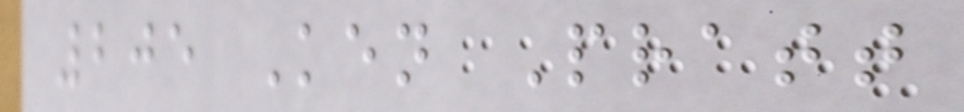205 Ken Pratt
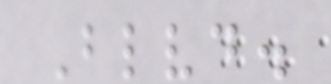Blvd.
